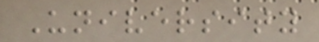University
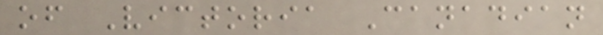of Victoria Canadian
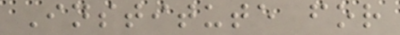Institute for
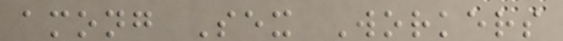among Sex Workers
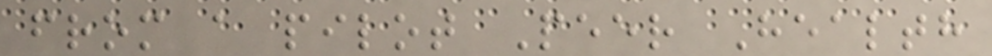from a pilot Peer Health
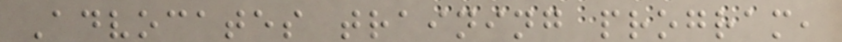Advocates training program,
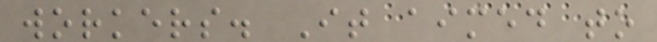workers. It aimed to
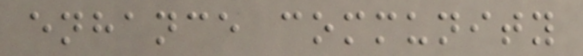enhance community
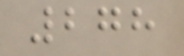278
